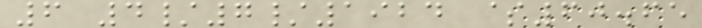6 4/7/1924 $60.65
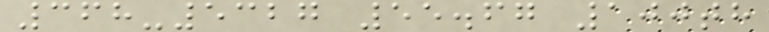368-5327 55.67 100th
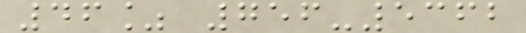46% 756-5362
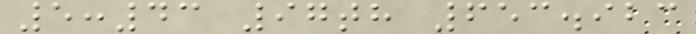5:43 97th 653.923
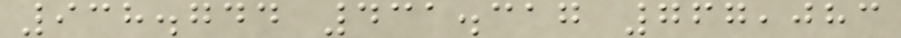938.744 431.317 767,083
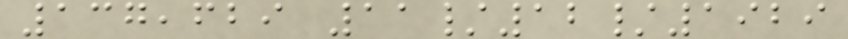137,629 11/12/1929
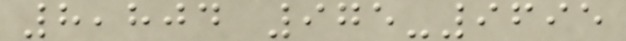8,804 975-9695
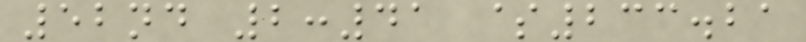52nd 2:41 $233.21
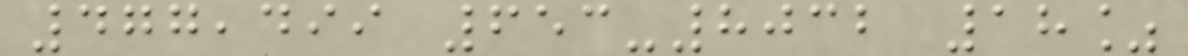477,499 653-8032 18%
